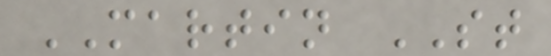MARTIN ST
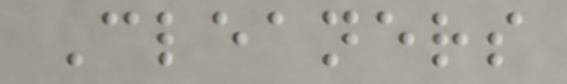Cleaners
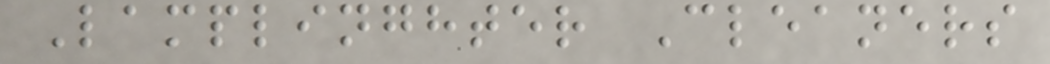Lamplinghter Cleaners
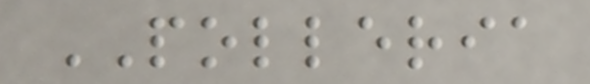POLLERIA
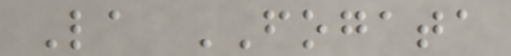La FOGATA
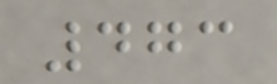473
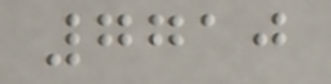7710
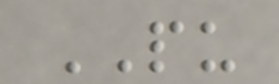PU
